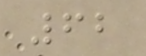62
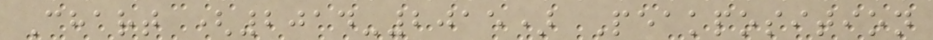Chart (2014-2015) Peakposition
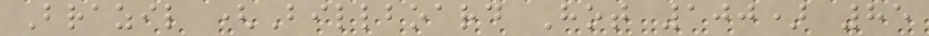Brazil (Billboard Hot 100) 85
